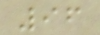96
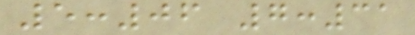5:06 7:31
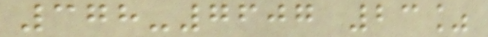378-7607 23%
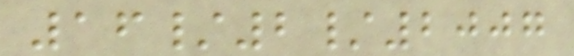16/2/2007
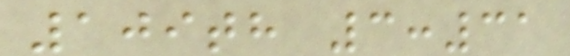109th 3:31
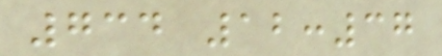734 12:37
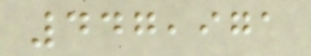447,971
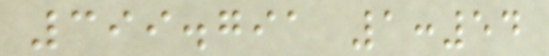399.791 1:54
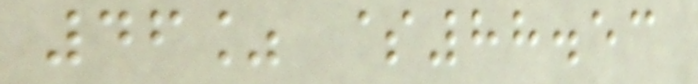46% $88.53
